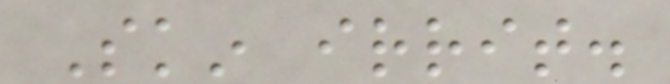Skin irrit.
